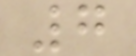7
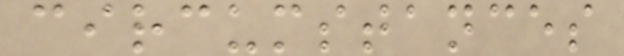circumstances
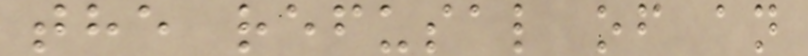the refusal of an
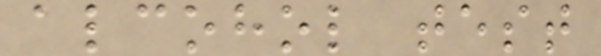alcohol test
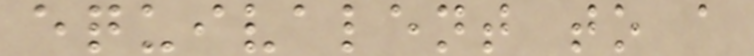equivalent to a
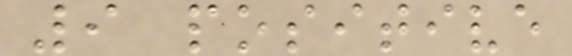9 positive
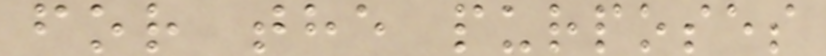for the purposes
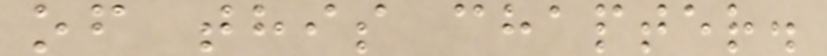of this chapter.
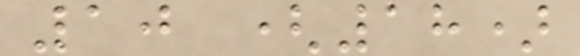10 (18)
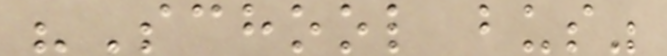"School bus"
